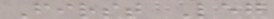First Leg
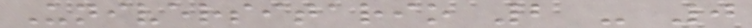Universitario 2 - 0
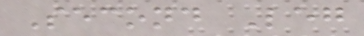Second Leg
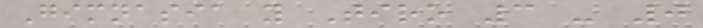Gimnasia y Tiro 3 - 0
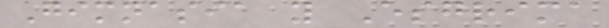Gimnasia y Esgrima
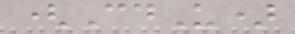(CdU)
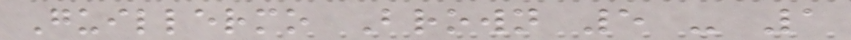Guillermo Brown 5 - 1
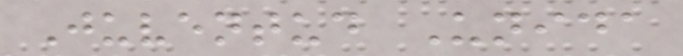Juventud Unida
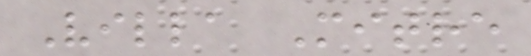Villa Mitre
